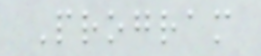Program
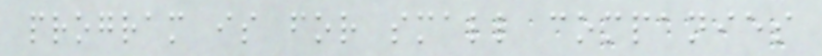program is for small companies
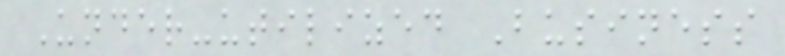Under-utilized Business
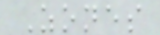Zones
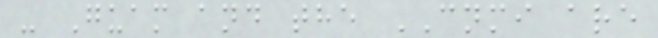- Guam and the CNMI are
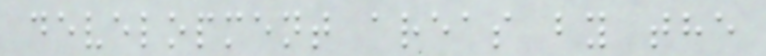development areas by the
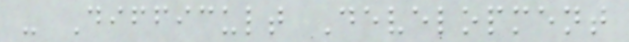- Difficult Development
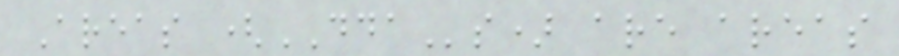Areas (DDAs) are areas
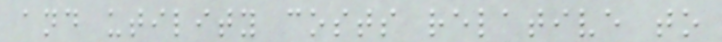and utility costs relative to
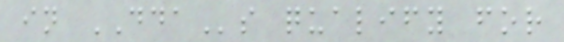in DDAs qualify for
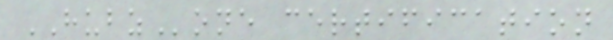HUBZone certification
